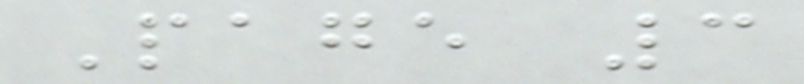Page 3
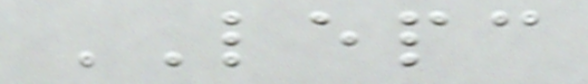LEPC
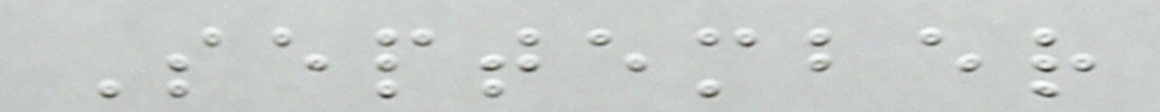September
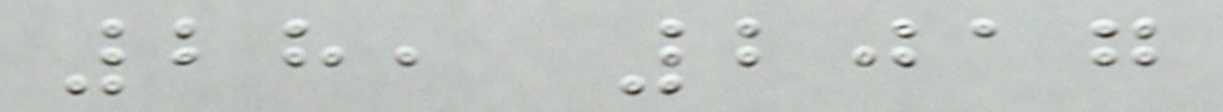28, 2017
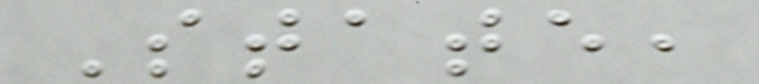State,
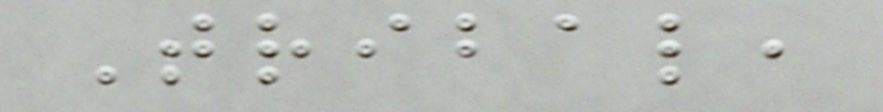Tribal,
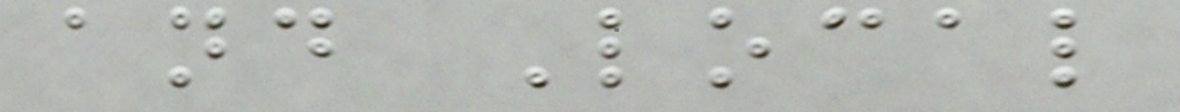and Local
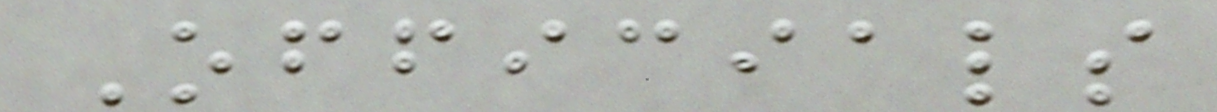Officials
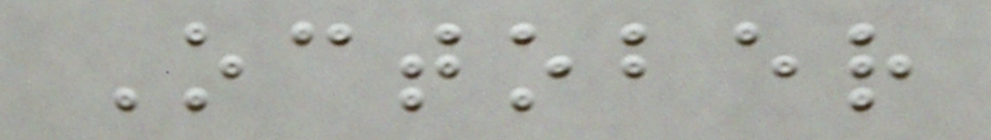October
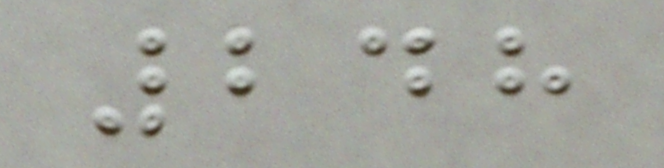248
